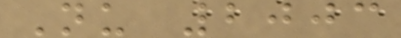Nu 2003
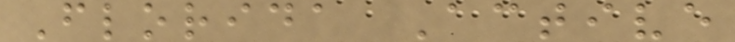Florida Active
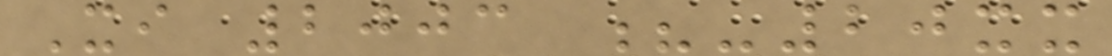Xi 2003 ?-20xx
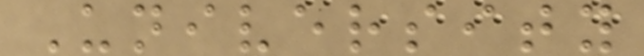University
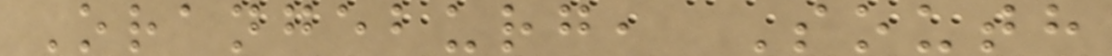Orangeburg, South
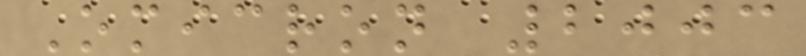Omicron 2003
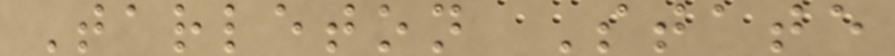Tarleton State
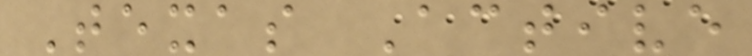Texas Active
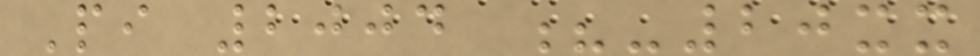Pi 2004 ?-20xx
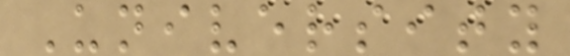University
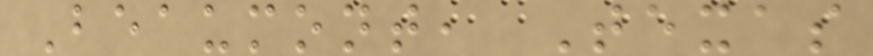Beaumont, Texas
